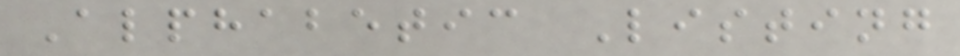Alphabetic Listing
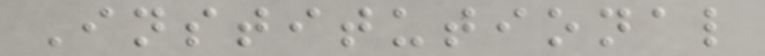Institutional
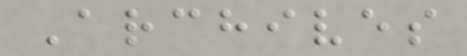Archives
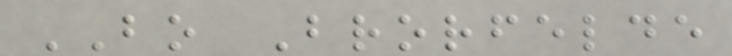BO Brorfelde
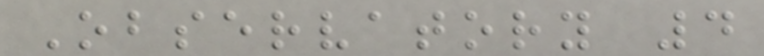Observatory 4
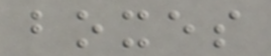boxes
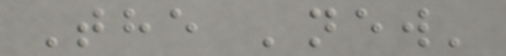The 'new'
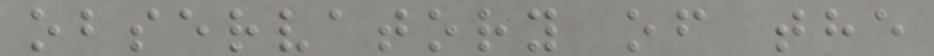observatory of the
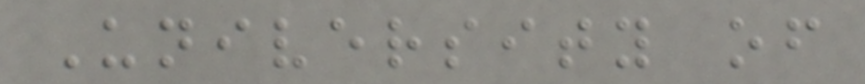University of
